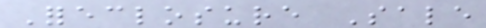Foreclosure Sale
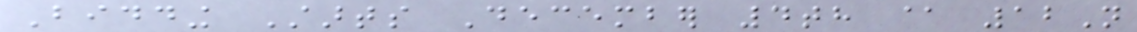Bidding Starts December 4th @ 12N
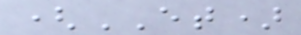(ET)
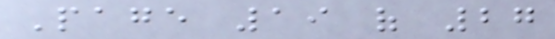Page 19 of 27
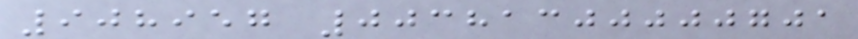908957 00381300000701
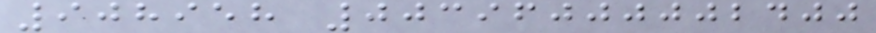908958 00396000002400
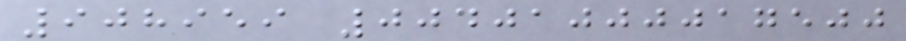908959 00401000017500
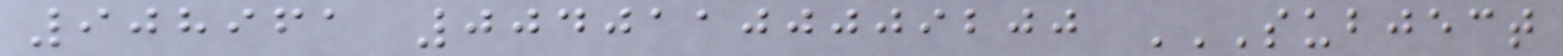908961 00401100009200 SUBJECT
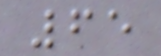65
